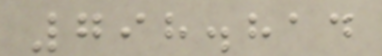798.814
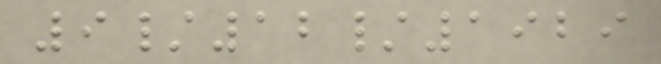9/12/1929
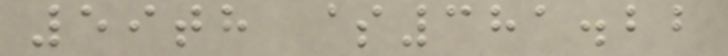59th $381.22
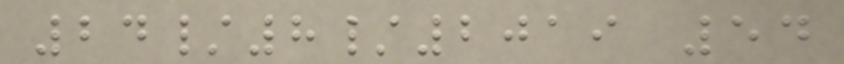24/8/2019 54
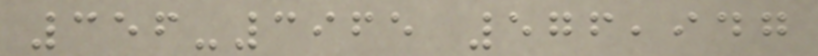356-3965 576,947
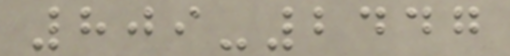809-2447
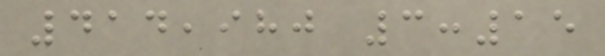414,980 3:15
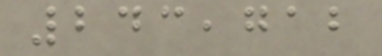243,712
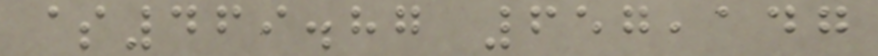$469.87 657,147
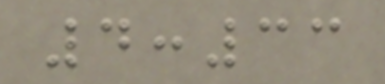4:33
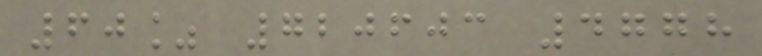60% 720603 4778
